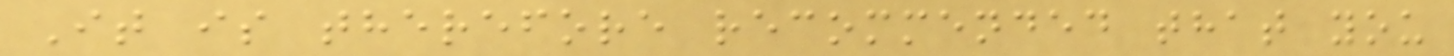It is therefore recommended that you
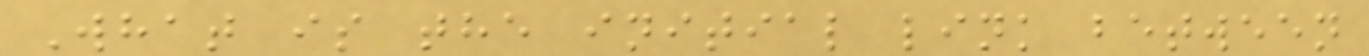What is the initial link between
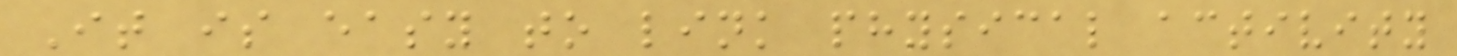It is easy to link physical activity
